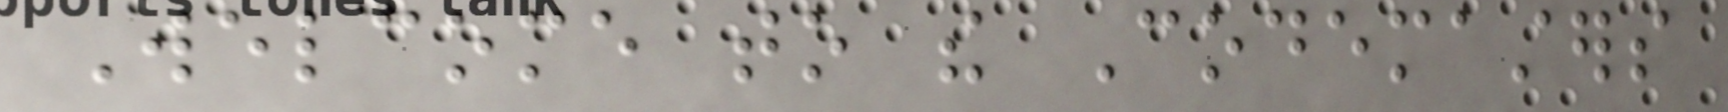Welcome to the Codemasters
